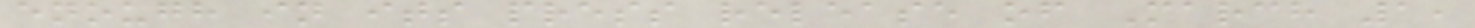enough in its press release of March 1,
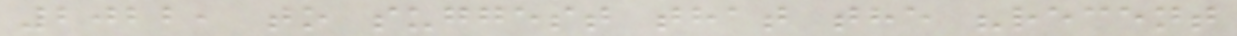2022, to suggest that the "recent
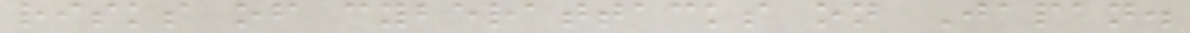risks of cyberattacks on Japan.
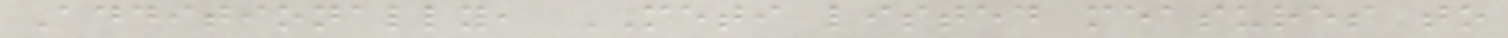Additionally, METI listed measures to
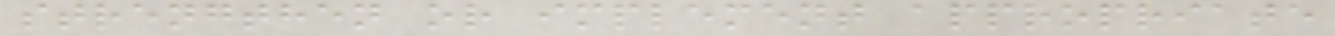strengthen or implement appropriate
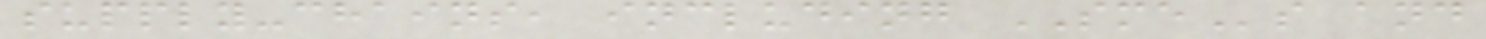supply-chains, including SMEs and
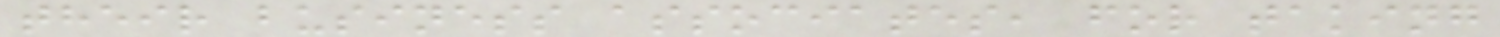their business associates, for taking
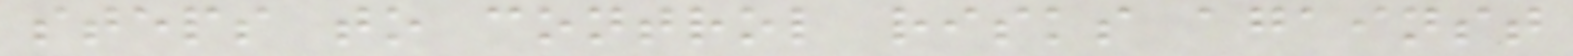steps to control risks against
